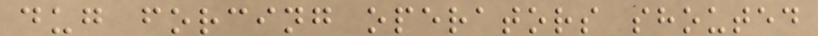dug forcing operators shouted
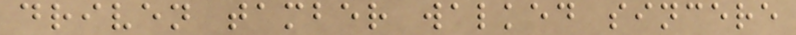driven tamber walked sincere
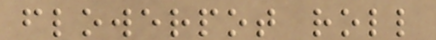flowerpot roll
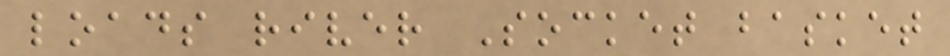loads river Socket basket
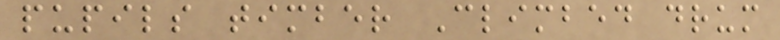pupils timber Climbed drum
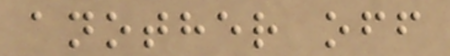another off
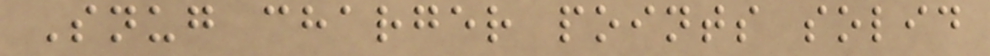Snug charger points solid
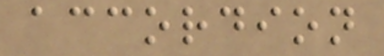accordion
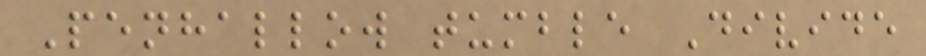Penhallow tumble Divide
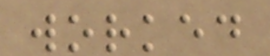worked
